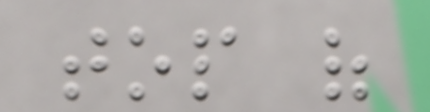top of
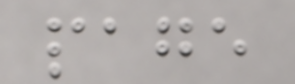page
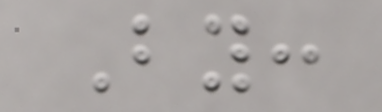By:
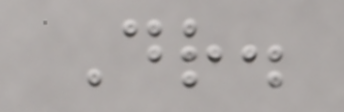Dr.
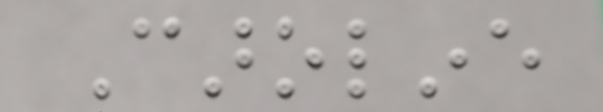Caroline
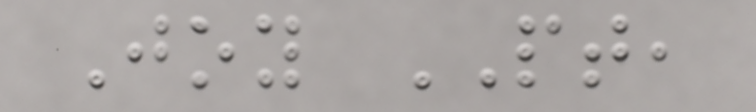Joy PT,
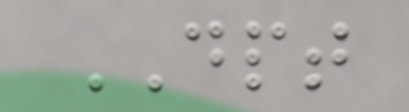DPT
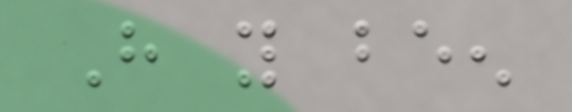Have you been
